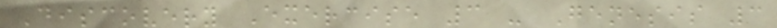Discovery Exercise 3 - Genesis 3
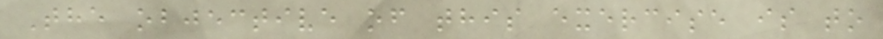The objective of this exercise is to
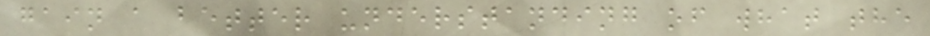gain a better understanding of what the
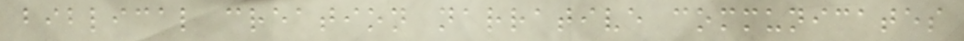biblical creation narrative communicates
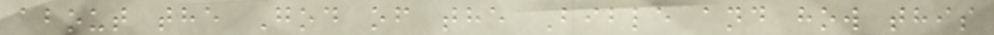about the God of the Bible and how this
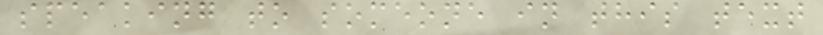speaking to someone in this text
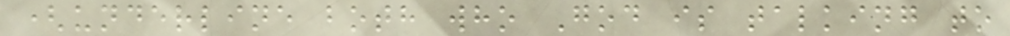(underline both who God is talking to
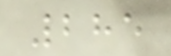285
